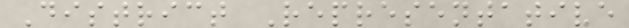District Representative
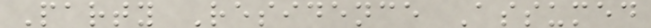Party Residence Assumed
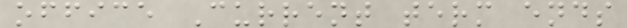office Current term ends
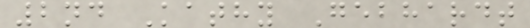2nd Kathy Gebhardt
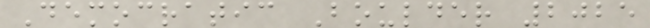Democratic Boulder 2025
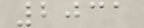2031
